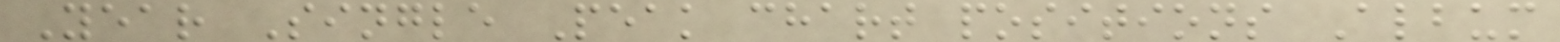Year Single Peak chart positions Album
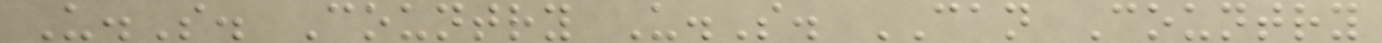U.S. Country U.S. CAN Country
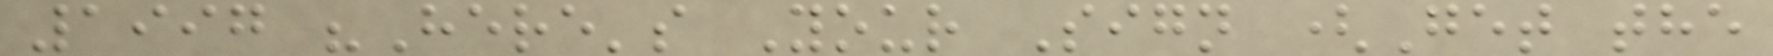1997 "Here's Your Sign (Get the
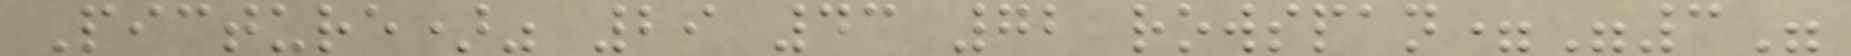Picture)" 29 43 72 rowspan="3"
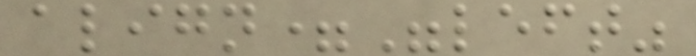align="left"
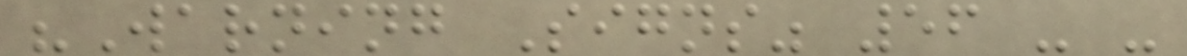"Warning Signs" 56 - -
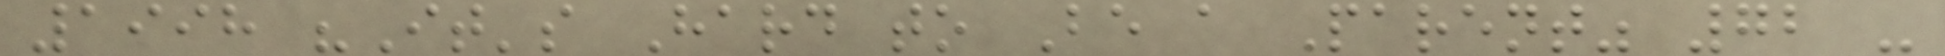1998 "It's Hard to Be a Parent" 72 -
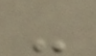-
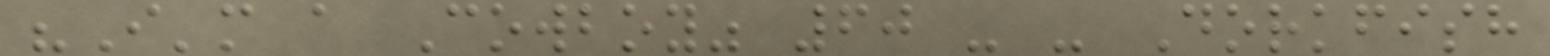"I'm a Cowboy" 60 - - Dorkfish
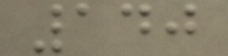140
